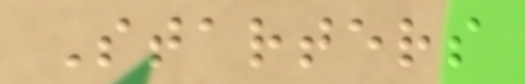Starters
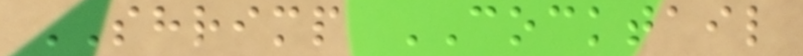SHRIMP COCKTAIL
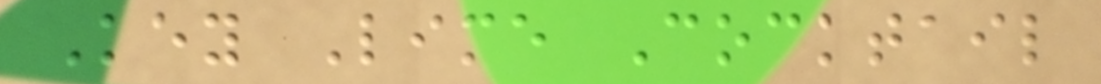Key Lime Cocktail
